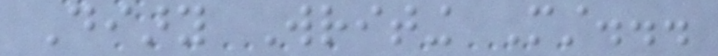Diary Writing Must...
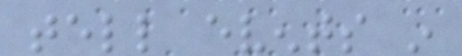tell events in
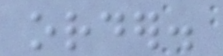order.
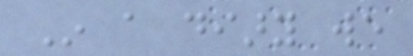In a diary we
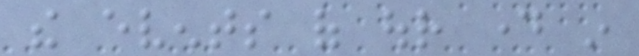the events of our day in
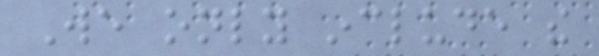We only include the
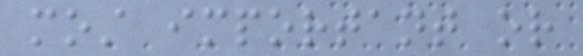most important or
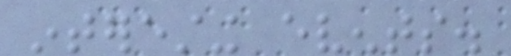interesting events.
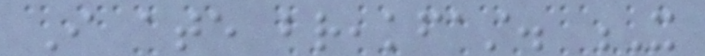I ate breakfast. X
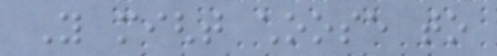You might choose to
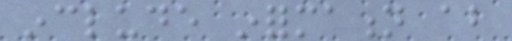include information about
